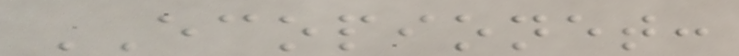ECOPIONET:
